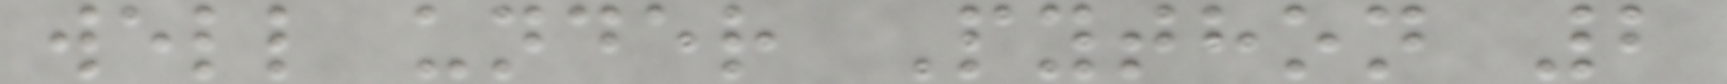well under Python 2
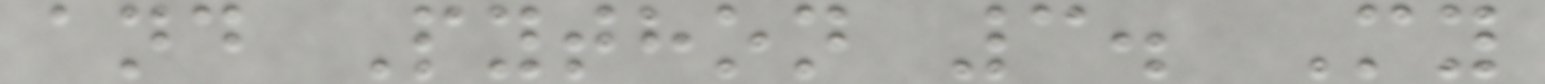and Python 3. My
